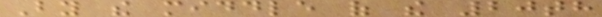By the middle of the 20th
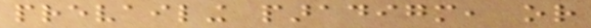prevailing paradigm, or
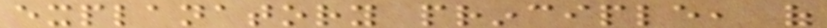explanatory principle, of
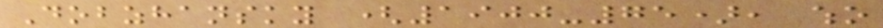Dobzhansky (1900-75), who
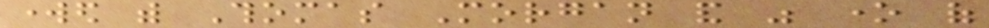worked with Thomas Morgan and was one of
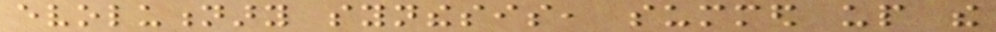evolutionary synthesis, summed up the
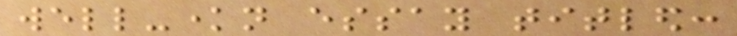well-known essay titled:
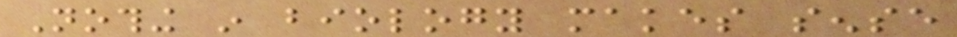Nothing in biology makes sense
